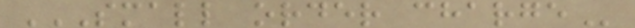SMALL ORDER CHARGE
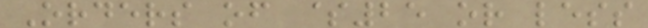Orders of $25 or less
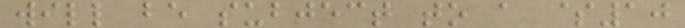will be subject to a $10
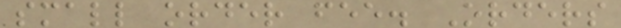small order fee. Orders
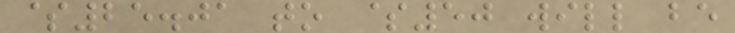$25.01 to $50 will be
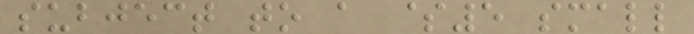subject to a $5 small
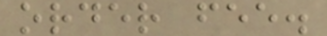order fee.
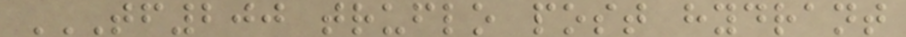TF200 TRUFLO POST HYDRANT
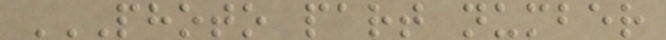PHOTO PART NUMBER
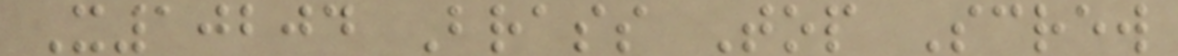X10204 Brass Top Screw
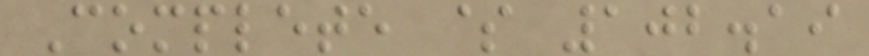Complete $ 102.19
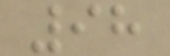98
